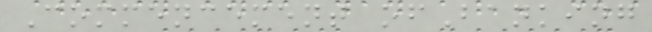Commencement ofBanking
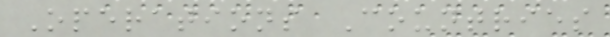Operations Countries
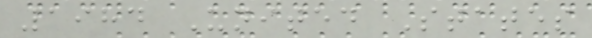1984 United States
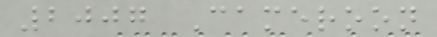2007 Cameroon
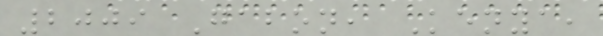2009 Gabon, Kenya,
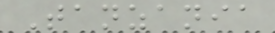Tanzania
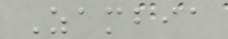Zambia
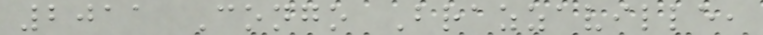2011 Congo Brazzaville,
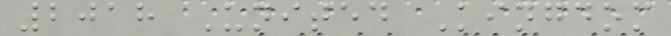2018 United Kingdom
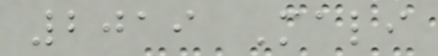2019 Mali
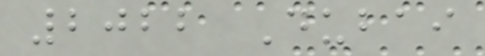2022 Dubai
